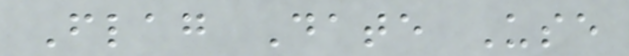Flag Date Use
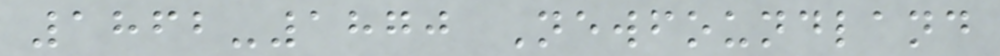1862-1870 Newfoundland
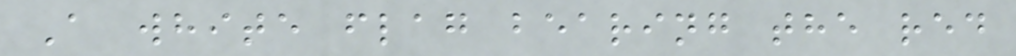A white flag bearing the red
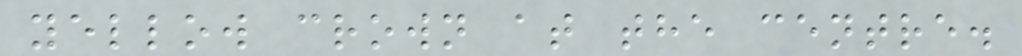yellow crown at the centre.
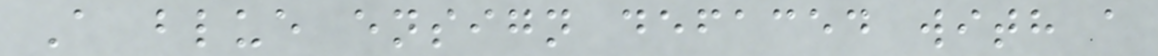A blue ensign defaced with a
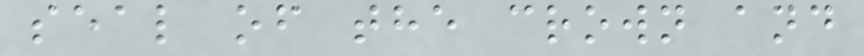seal of the crown and
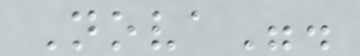Nova".
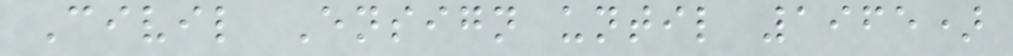Civil Ensign until 1965)
